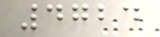4724
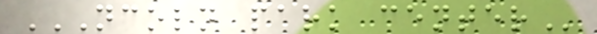NCOLN PARK CENTER
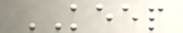KEEP
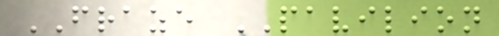FRAZE PAVILION
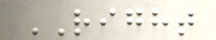RIGHT
